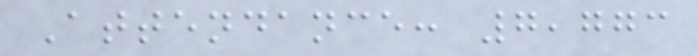Attendance: 7,773
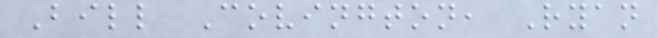Bill Covington, Ryan
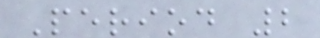Period 2
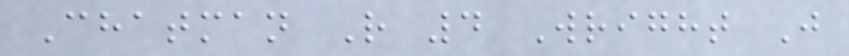Chatman R 4 Wright J
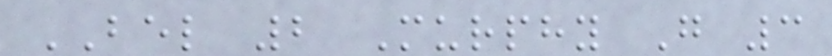BEL 2 Murphy G 3
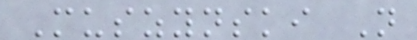Muszynski N
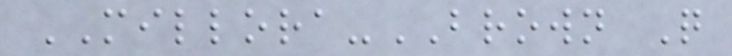MILLORA-BROWN Q
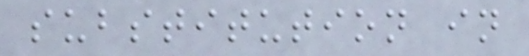substitution in
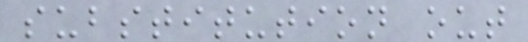substitution out
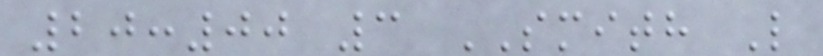20:00 3 SMITH L
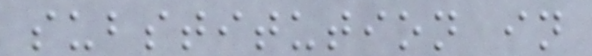substitution in
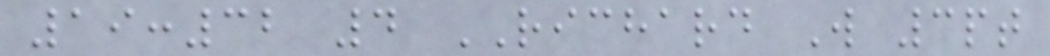19:32 4 RICHARD W 3pt
